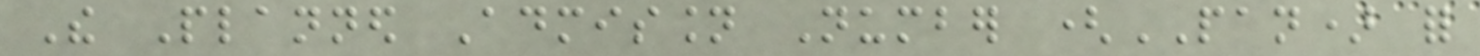The Planned Admission Number (PAN) for
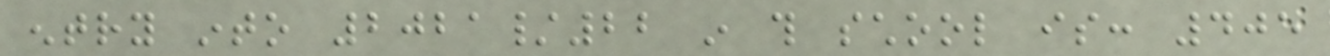entry into 2021/22 in this school is: 405
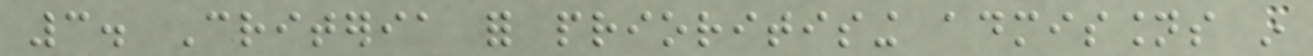3. Criteria for prioritising admissions in
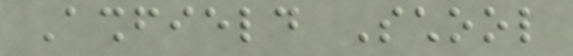Ashfield School
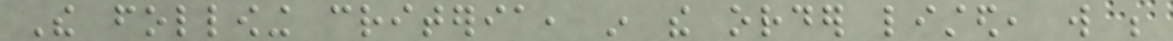The following criteria, in the order listed, will be
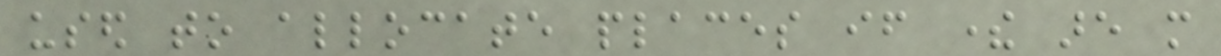used to allocate places if there are more
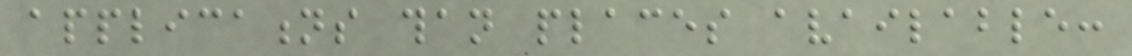applications than places available:
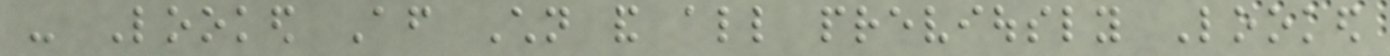- Looked After Children and all previously Looked
